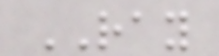RAY
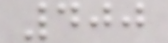400
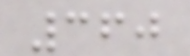360
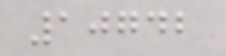10742
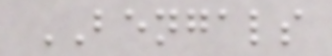BENGALS
